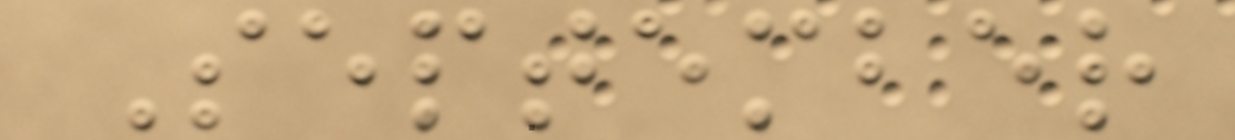September
